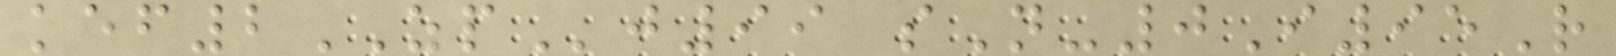kef2ZPj99 sN-0I95R
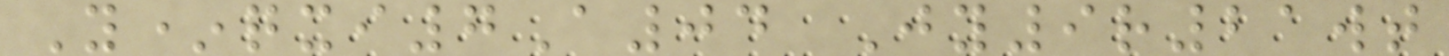Y*qxi7A04 Jy9r21wt
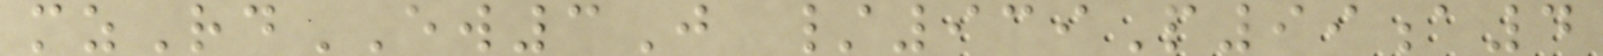mzRdEW3J /939P99a4
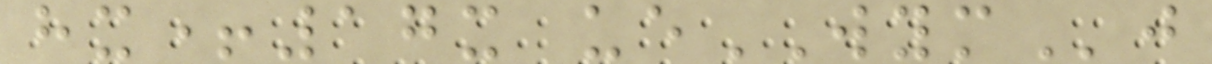hx+17x ueWYMj
